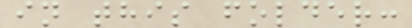in this folder:
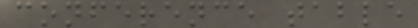conference table
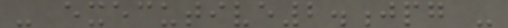- executive2.jpg -
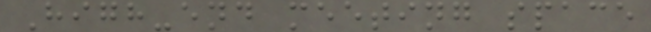High-end meeting space
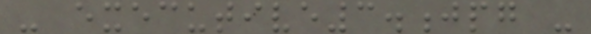- executive3.jpg -
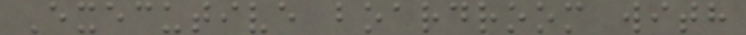Executive boardroom with
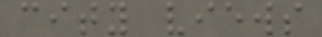city views
